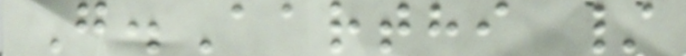G.Aarthi /
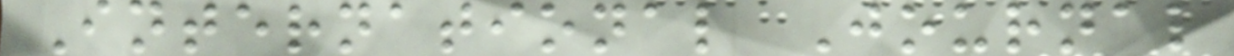International Journal
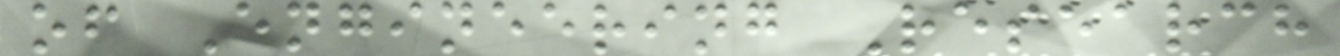of Engineering Research
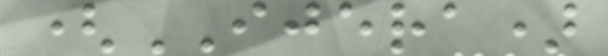(IJERA)
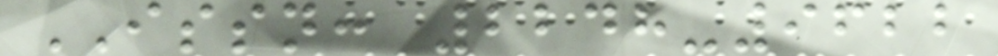ISSN: 2248-9622
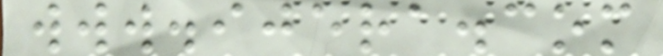www.ijera.com
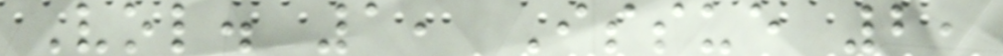Vol. 1, Issue 2,
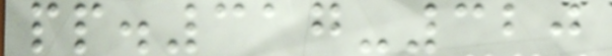pp.317-320
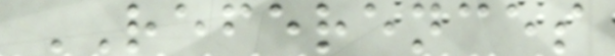REFERENCES
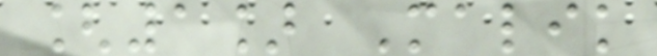[1] Malik
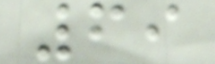69
